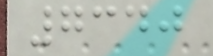7340
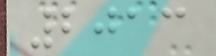2013
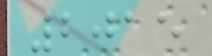2015
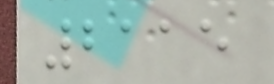2115
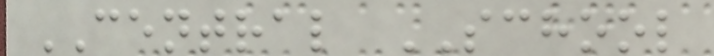CENTRAL SCHOOL
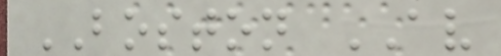BOSTON AV
